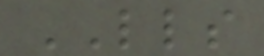LLS
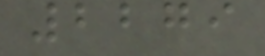2279
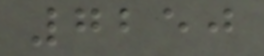7250
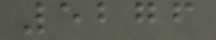5276
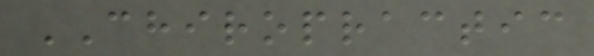CHIROPRACTIC
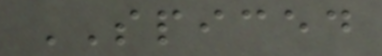SPICED
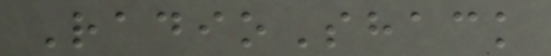RadioShack
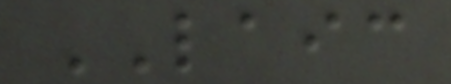LAIC
